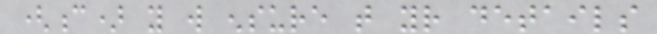(c) you will ensure that your details
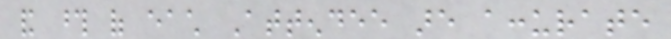and those of each Attendee are accurate
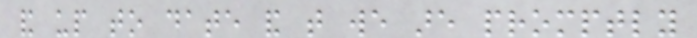and up to date and that we are promptly
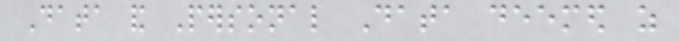Data and Personal Data deemed as
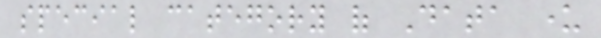special category of Data under
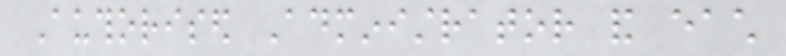Authorised Administrator and each
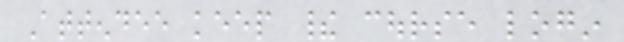Attendee keep their course login
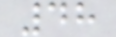48
